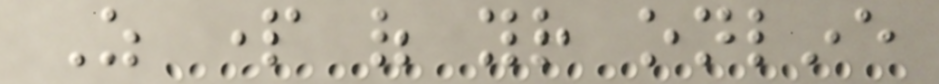As part of your online
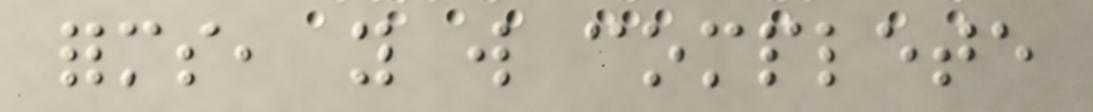forms, you will complete
